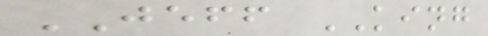JEFF KING
